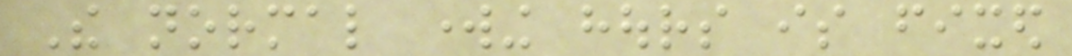The normal working hours is fixed
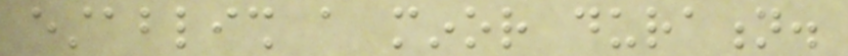establish a minor duration.
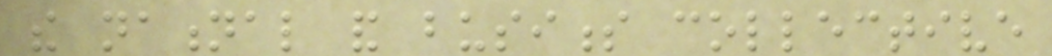the national and business collective
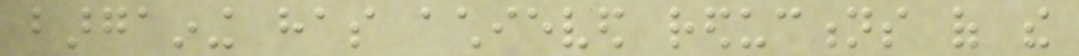bargaining has achieved reductions of the
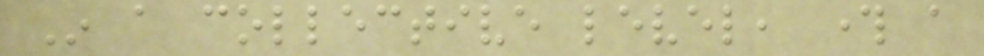In a collective level, through a
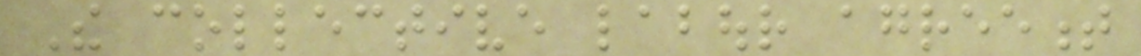The collective labour agreement
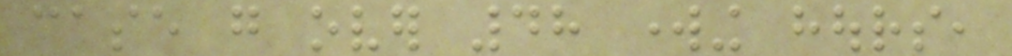case go over 48 working hours,
